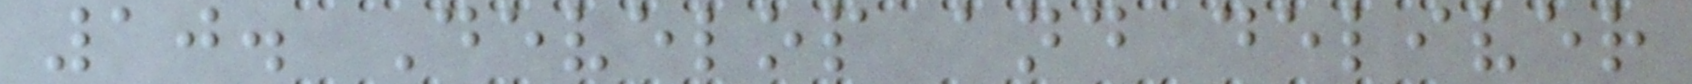10. Develop and deliver
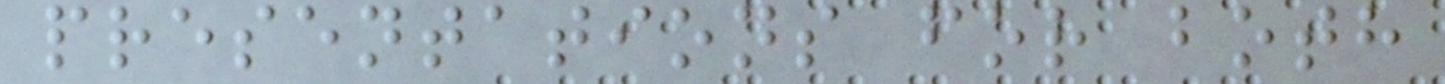presentations for both
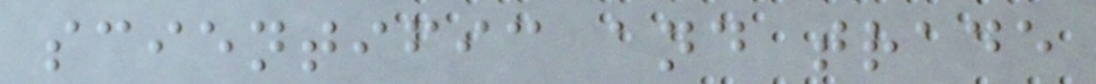scientific and trade
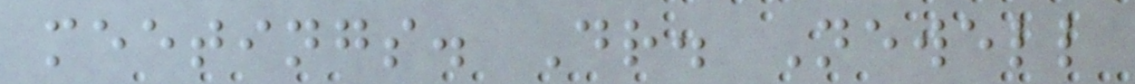meetings. Dr. Newell
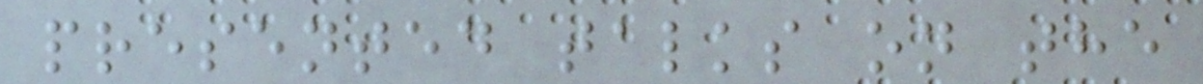presented talks on the
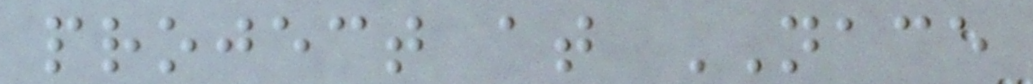project at NACE
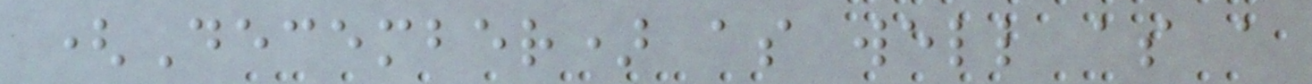(December) as well as a
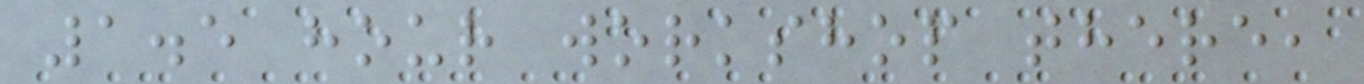1.5 hour workshop there,
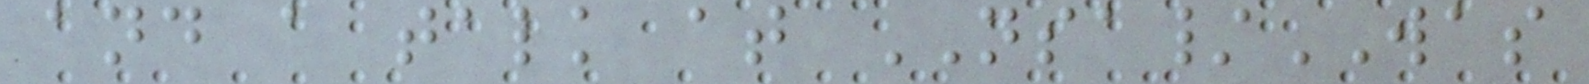and a talk at NSA/WAS
